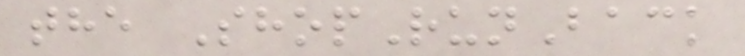the ShopRunBack
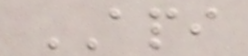API
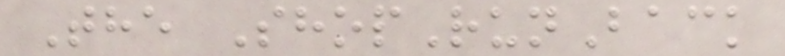The ShopRunBack
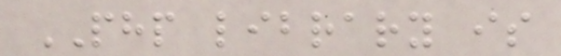PHP library is
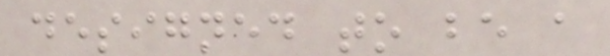designed to be a
